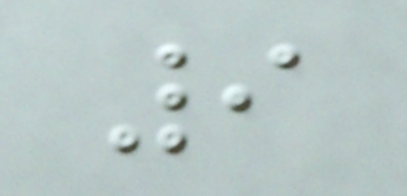9
